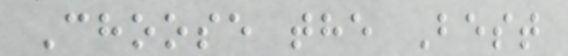Choose the Best
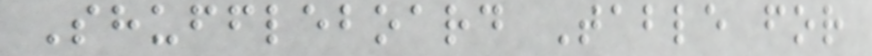Shuffleboard Table for
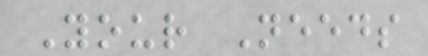Your Needs
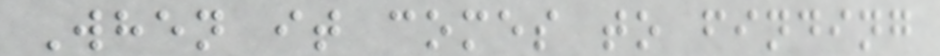When it comes to finding
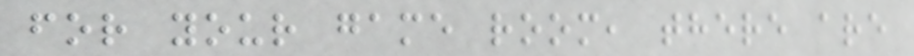for your game room, there are
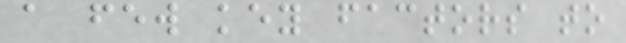a few key factors to
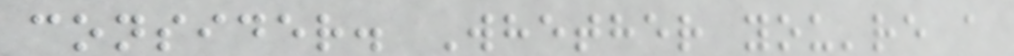consider. Whether you're a
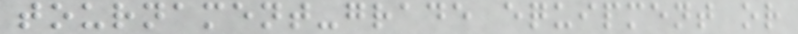tournament-grade equipment or
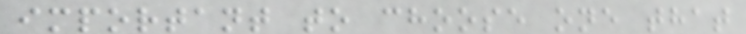important to choose one that
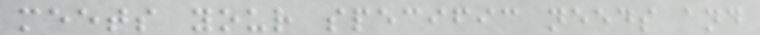meets your specific needs and
